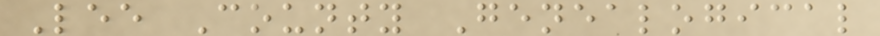Lee County Genealogical
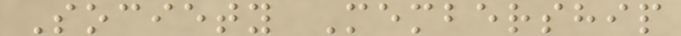Society Membership
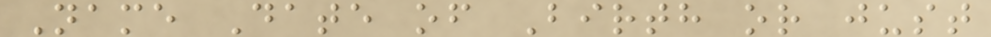Name Date of Birth or just
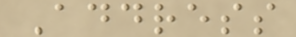Address
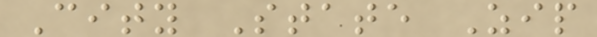City State Zip
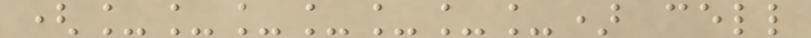(_______) cell
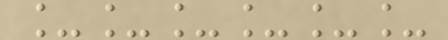______
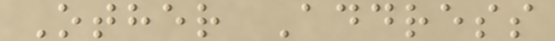Other Address
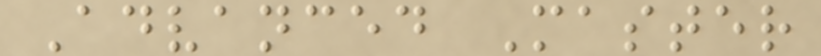Advanced Master
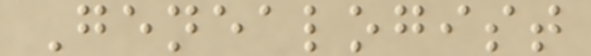Genealogist
